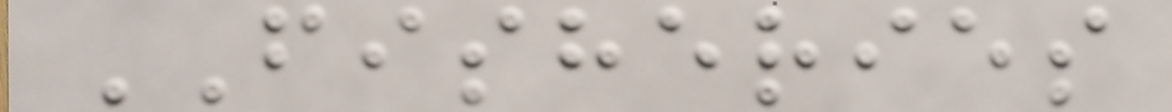FISHERIES
